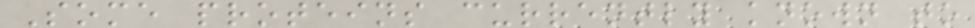Some proteins currently known to
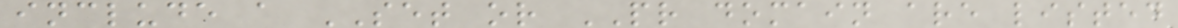include a SET or PR domain are listed
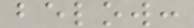below:
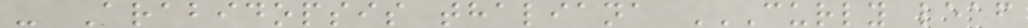- Arabidopsis thaliana CURLY LEAF
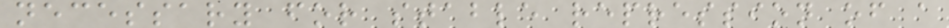necessary for stable repression of a
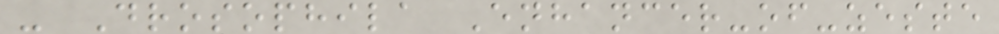- Drosophila Enhancer-of-zeste
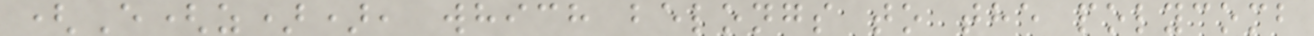(E(z)), which belongs to the polycomb
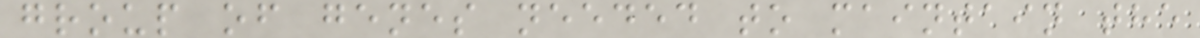group of genes needed to maintain the
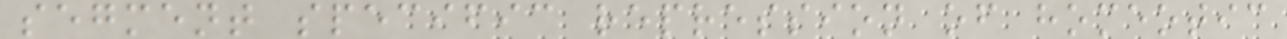segment specific repression of homeotic
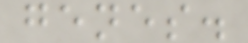genes.
